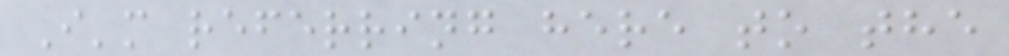I'm referring here to the
